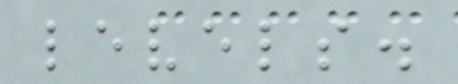levels.
